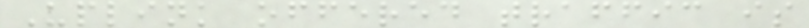Uplink offered traffic is
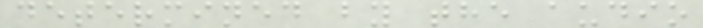determined by the audio
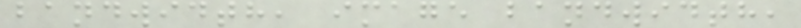bandwidth, image bandwidth,
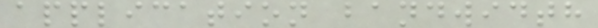application bandwidth
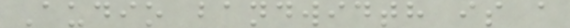Audio bandwidth is a
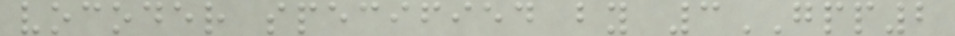vocoder specified by 3GPP2
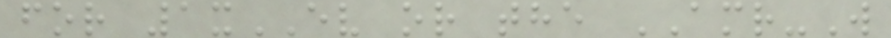for 1xEV or the AMR-W
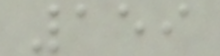159
